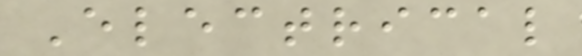Electrical
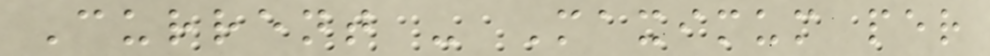Current - Maximum per
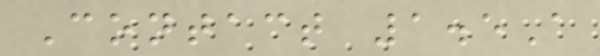Contact 1.5A
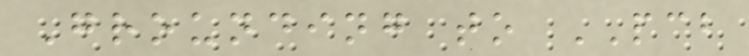Grounding to PCB
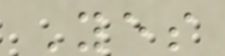Yes
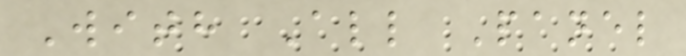With All Panel
